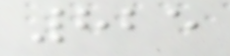825
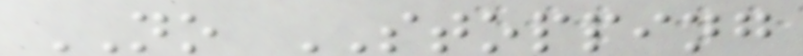NO STOPPING
